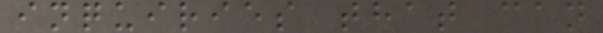inquiries that can
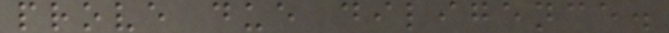prove due diligence.
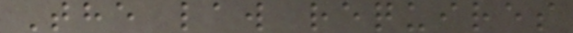The law requires
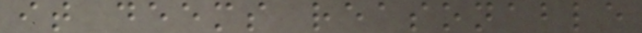it deems reasonable
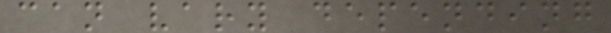can vary depending
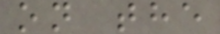on the
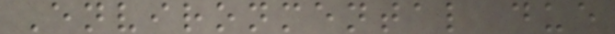Environmental due
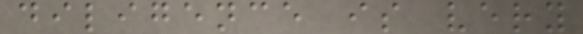diligence is very
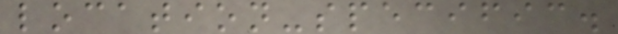location-specific.
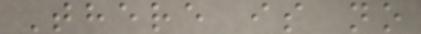There is no
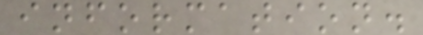information.
